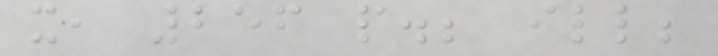x, 256 p.; ill;
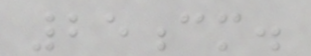25cm.
